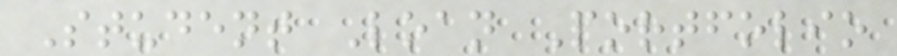Student Loan Portfolio
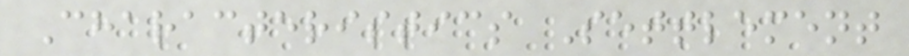Characteristics Settlement
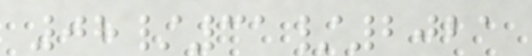08/31/2021
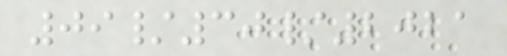09/30/2021
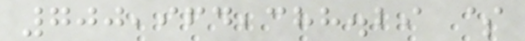700,964,388.29 $
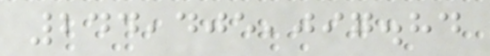244,405,097.84
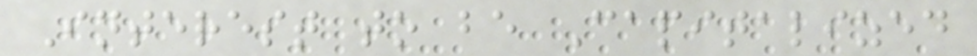Interest to be Capitalized
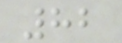82
